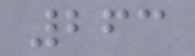263
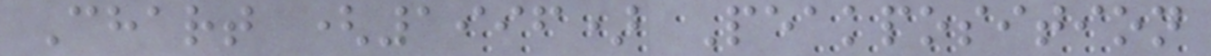Chart (1996) Peakposition
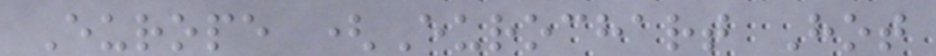Europe (Eurochart Hot
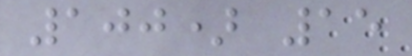100) 15
